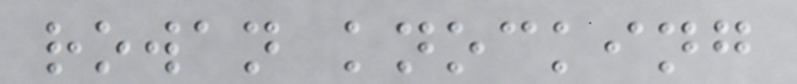rowan knocking
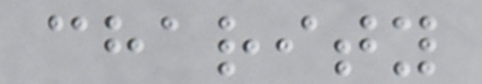charity
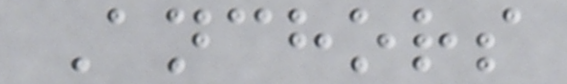Anchors
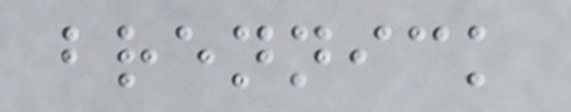brennick
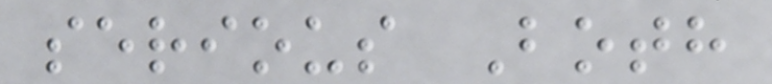serious Both
